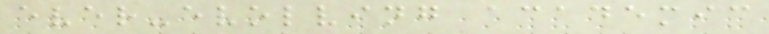ever-evolving academic
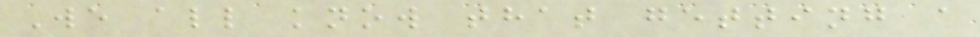We all know that getting a
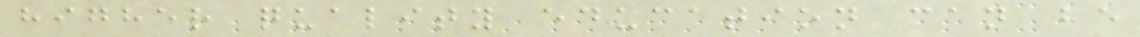higher quality education can be
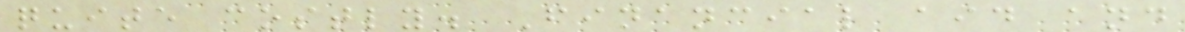quite costly. Financial aid and
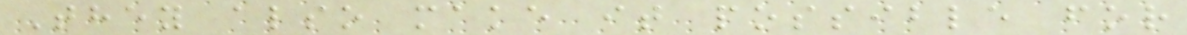They also make it possible for
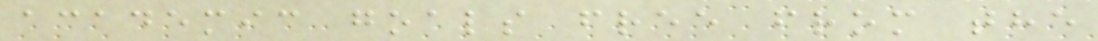academic goals free from the
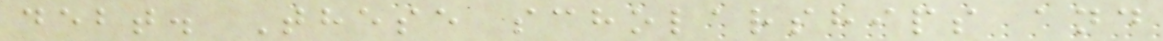debt. These scholarships and
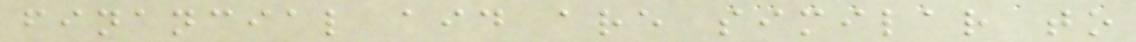financial aid are similar to
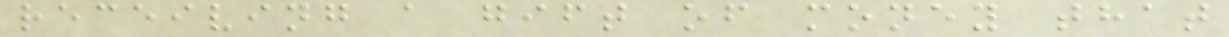receiving a gift of money that
